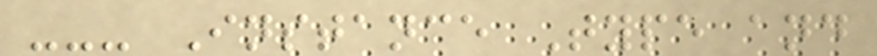--- Instance Type and
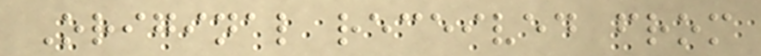Original received from
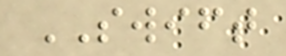SWIFT
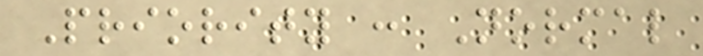Priority : Normal
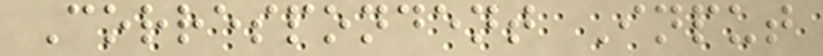Correspondent Input
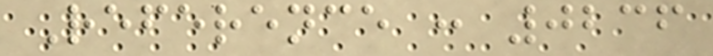Reference : 0236
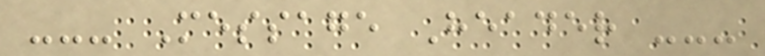--- Message Header ---
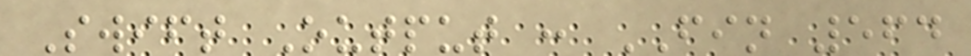Swift Output : FIN 564
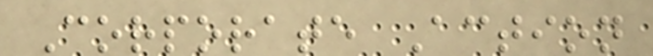Corporate Action
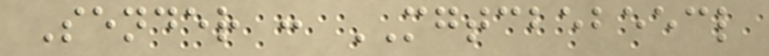Sender : MGTCBEBEECL
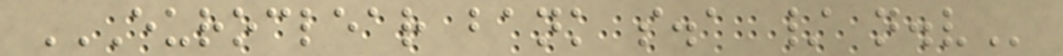EUROCLEAR BANK S.A / N.V
